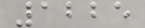1225
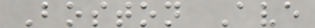Boston Ave
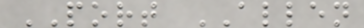PORT ALLEN
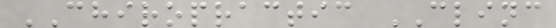CHIROPRACTIC CLINC
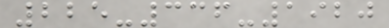225-336-1920
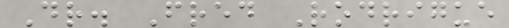Dr. Fred Rodrigue
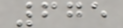675
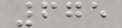675
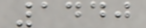1440
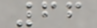66
